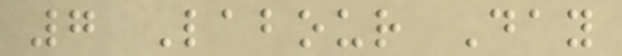7 Labour Day
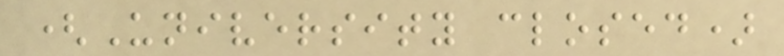(University closed)
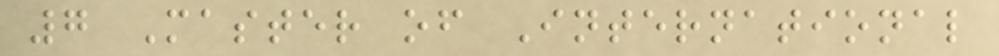7 Master of International
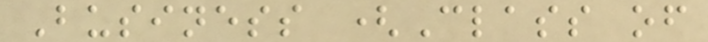Business (Class of
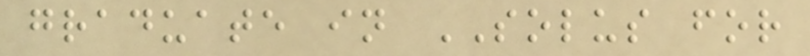graduate in SOLUS for
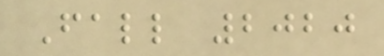Fall 2020
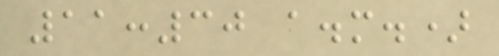11:30 a.m.)
